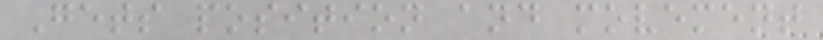Gets position and movement
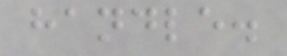handle.
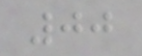00
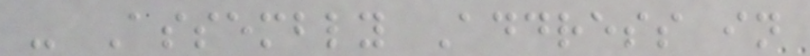- Assembly Address in
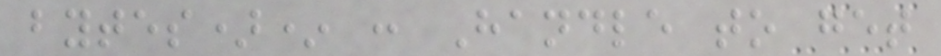bytes)* : Handle to get
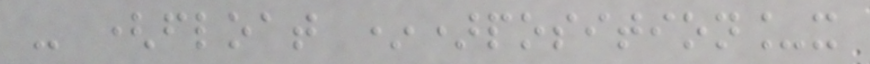- (float *)position_x
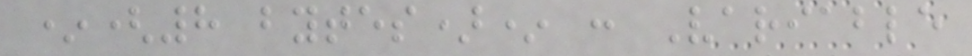*(8 bytes)* : Variable
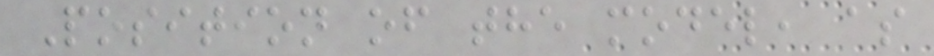Position of the model, as
